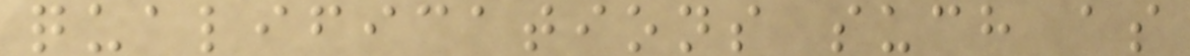qualifications such as
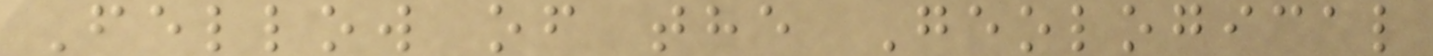Fellow of the Geological
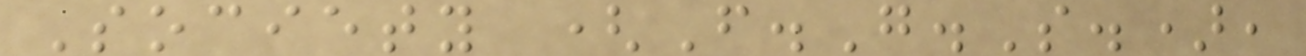Society (F.G.S.),
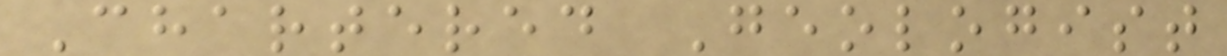Chartered Geologist
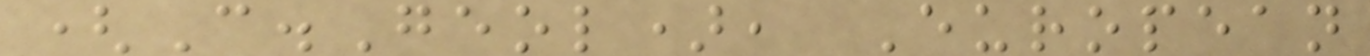(C.Geol), European
